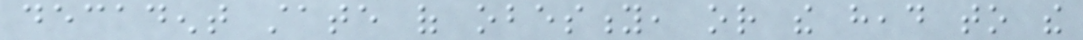decadent state of obesity, or the head to the
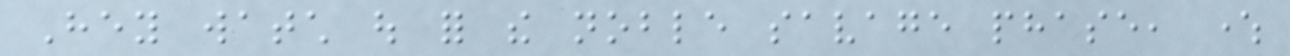Hey watch out for the noble savage phase, where
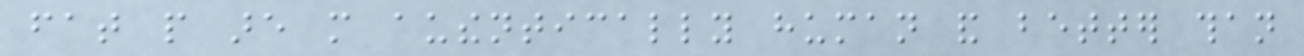fat people are more authentically human and better than
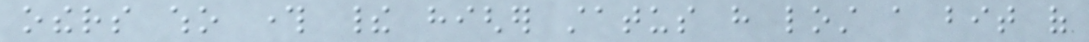others who through their higher status have lost a bit of
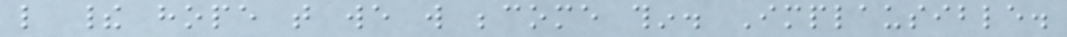like their hope that we will become thin. Implausible.
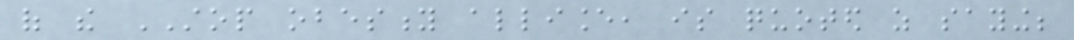of the STOP obesity alliance, is quoted as saying;
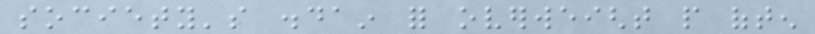society's disdain for overweight people often
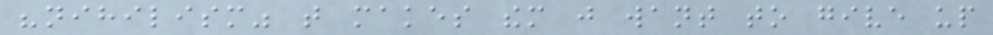"nihilism" that makes them just want to give up
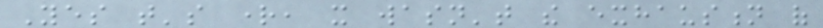Yes that's right, it wasn't the exhaustion of
